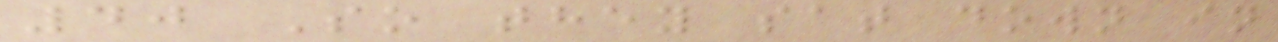40 So they sat down in
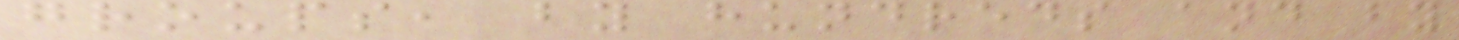groups, by hundreds and by
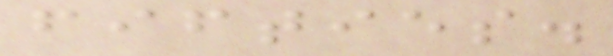fifties.
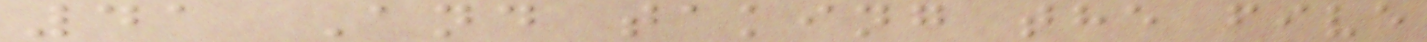41 And taking the five
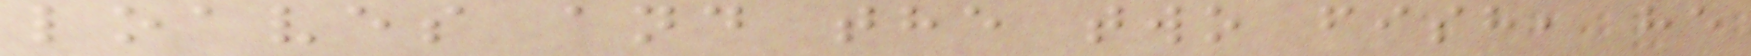loaves and the two fish, he
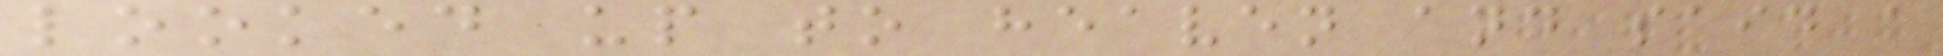looked up to heaven and said a
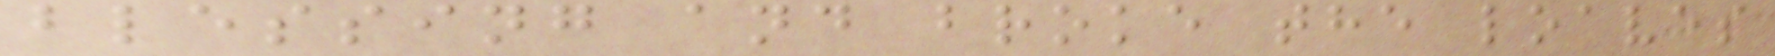blessing and broke the loaves
